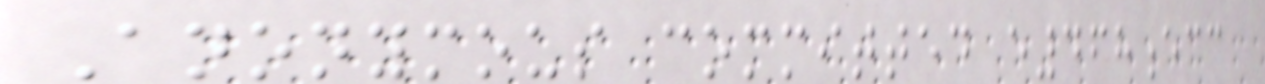Anonymous committed e468ecc
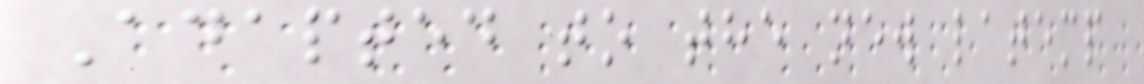Adapted to the new latemp
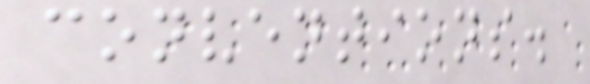conventions.
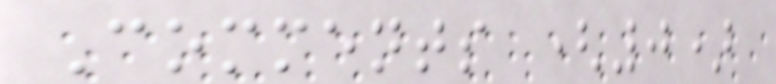Comments (0)
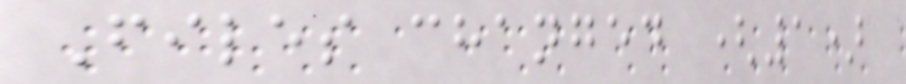Files changed (1)
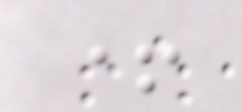+
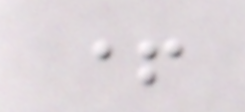+
